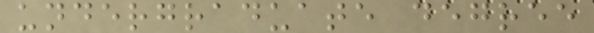undergraduate degree
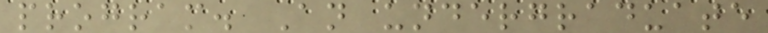program. An undergraduate
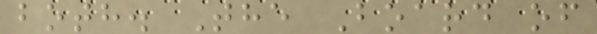both. The Board of
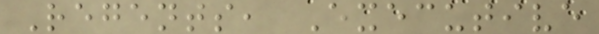Regents, Executive
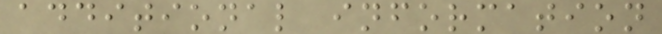additional information
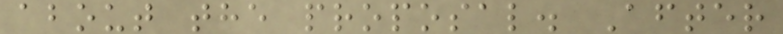about the proposal. After
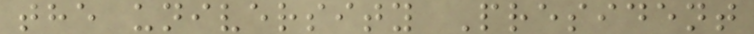the university President
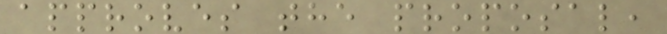approves the proposal,
